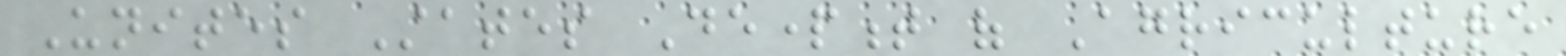Unites States Department of Agriculture
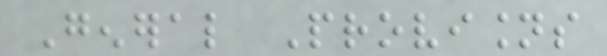General Provisions
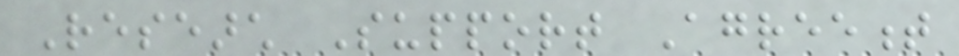Research Support Agreement
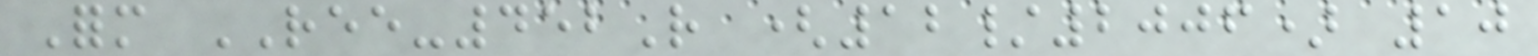Form REE-452R (12/2006) 10
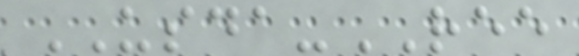USDA-REE
